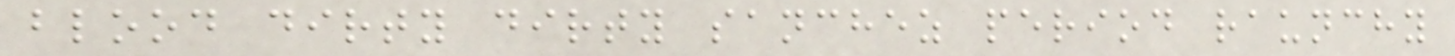blood dirty dirty sanchez period raunchy
